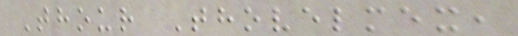Thour Thovelmex,
